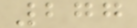277
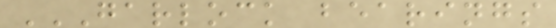GARLOCK BEARINGS
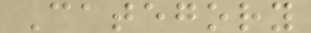Category
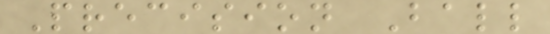Precision Ball
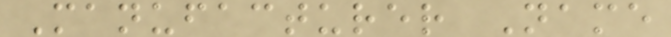Manufacturer Name
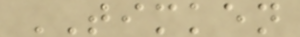TIMKEN
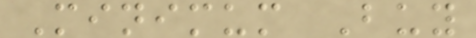Minimum Buy
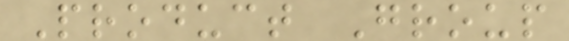Product Group
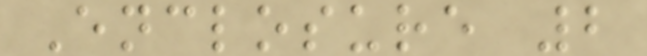Enclosure 2
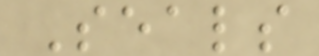Seals
